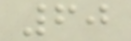60
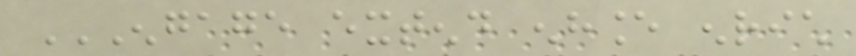ENGAGE EXTEND ENHANCE ENRICH
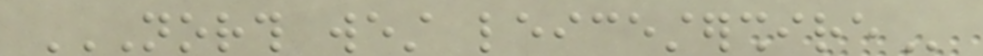NORTH WEST LEICESTERSHIRE
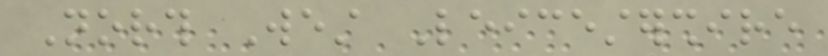North West Leicestershire
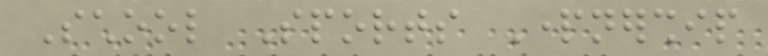School Sports Partnership
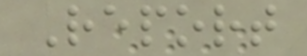Report
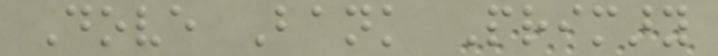Dove Bank Primary
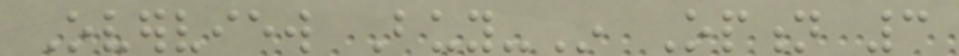Overview Buy-In Option 3
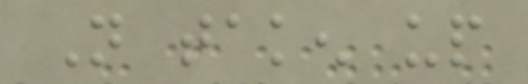Not taken up
